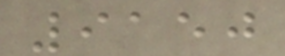9150
